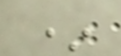*
